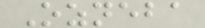Ozneba
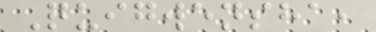Quigwensha,
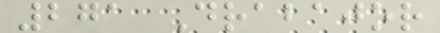271 Drabajor
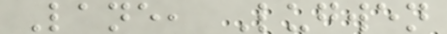Lane, Lugwen
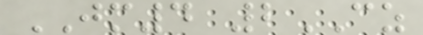JM4 2CZ
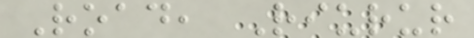Road, Riurur
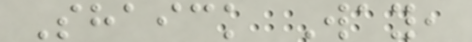Shaick Way,
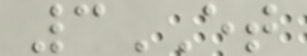3ET
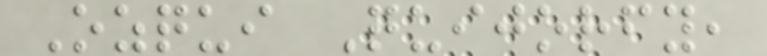Ozqui Quijorfy,
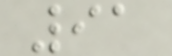91
